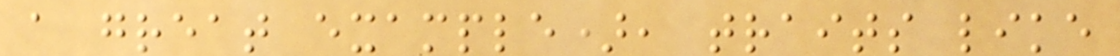a great example), traits like
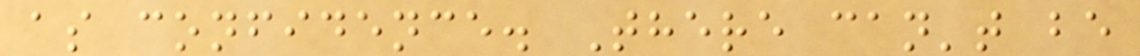as confidence. There can't be
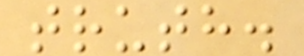truth.
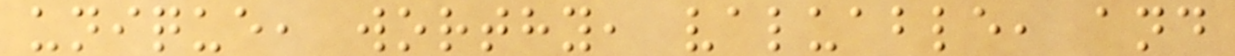unique, worthy, valuable, and
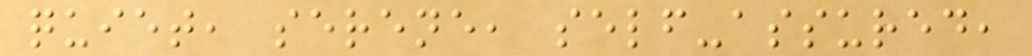quiet, serene, self-assured,
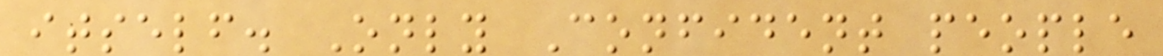itself. Only Confident people
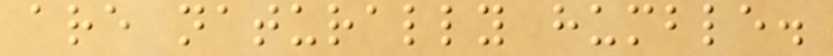are naturally humble.
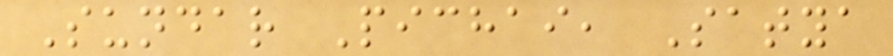Sundar Pichai, Satya
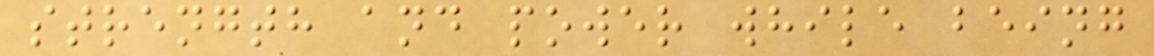strength and power while being
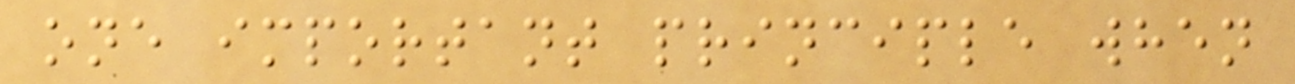one important principle when
